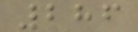286
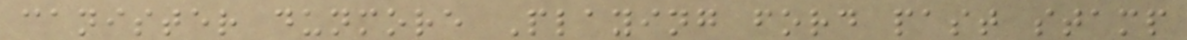canister dunmore Playing ford past stamp
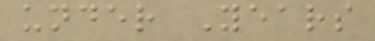under Years
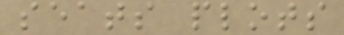seats plots
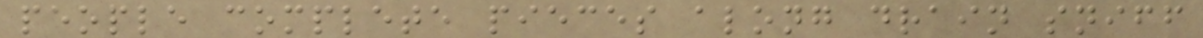people complete pieces along drain sniff
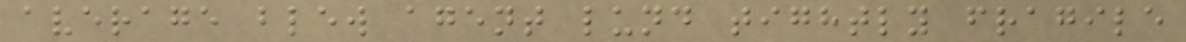average blew agent lund tightly fragile
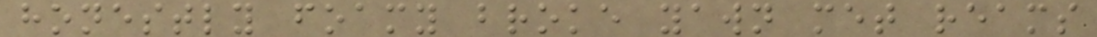honestly foamy broke yawn met reams
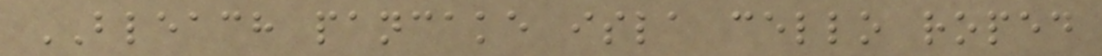BLEACH pancake isla cello roped
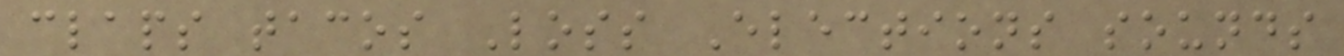claps tacos Loss Elections sounds
